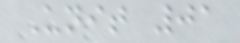Unit 01
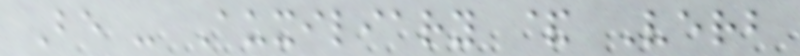Be - Auxiliary & Verb
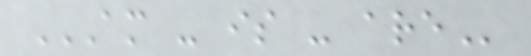AM - IS - ARE
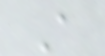A
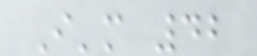I'm 42
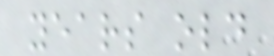years old
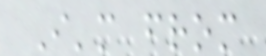I'm from
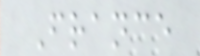France
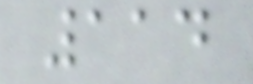114
